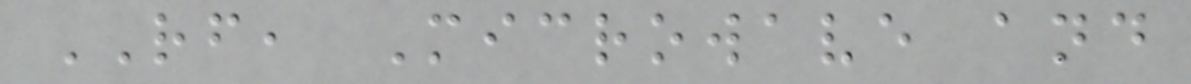RF, Microwave and
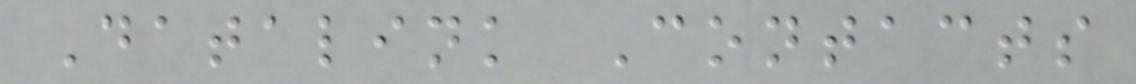Datalink Contacts
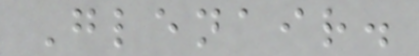Glenair.
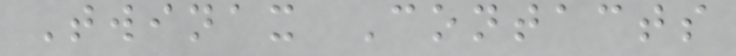Twinax Contacts
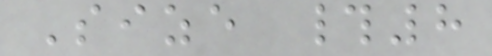Size #8
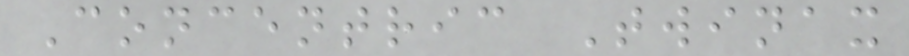Concentric Twinax
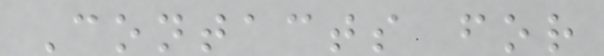Contacts for
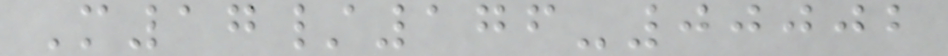M17/176-00002
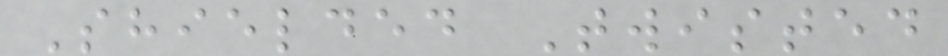Shielded Twisted
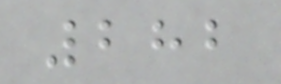282
